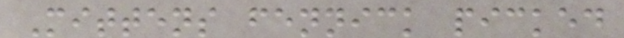Mittens fennick picked
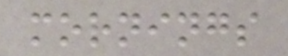mornings
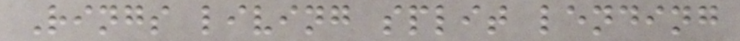Rings living split lending
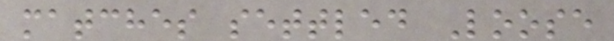matches settled Loose
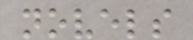novels
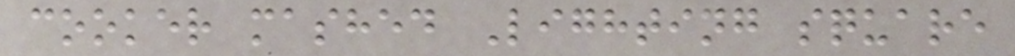cooker mashed Lighting square
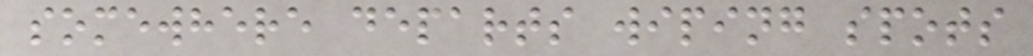somewhere departs wiping spots
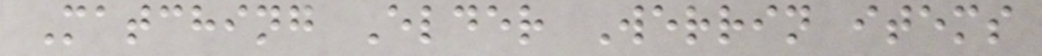Matching Elder Werrin items
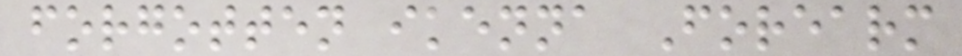forgotten ikenna Forearm
